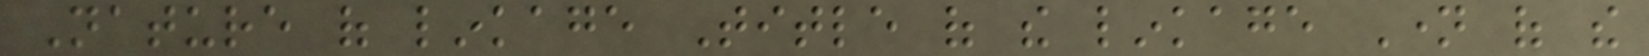Nature of linkage Title of the linkage Name of the
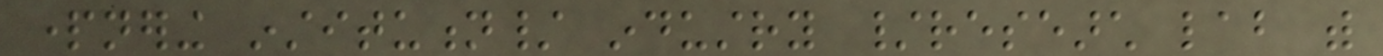partnering institution/ industry /research lab with
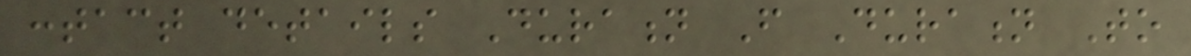contact details Duration From Duration To
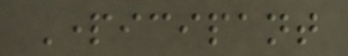Participant
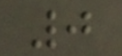0
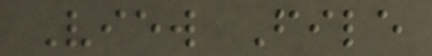View File
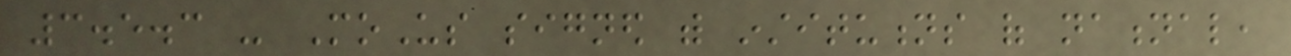3.5.3 - MoUs signed with institutions of national,
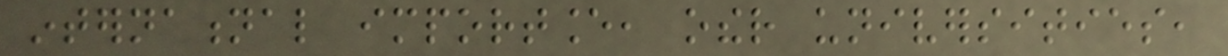international importance, other universities,
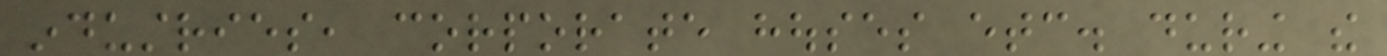industries, corporate houses etc. during the
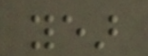year
